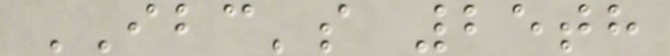IBC's 25th
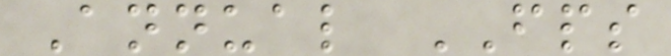Annual FPS
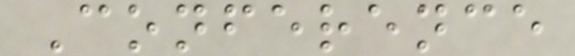Conference
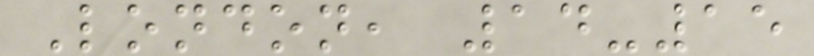London, 14-15
